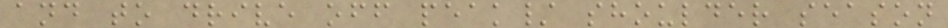and to drive off peak/ shoulder season
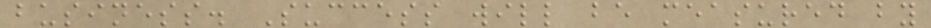business. Success will be measured by
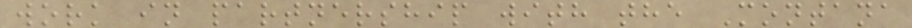work in partnership with the Montana
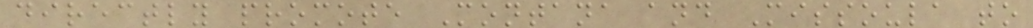directly promote Montana and Missoula to
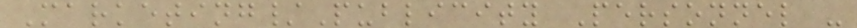Marketing/Publicity Personnel -
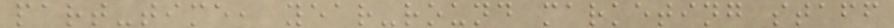part-time, year-round marketing staff
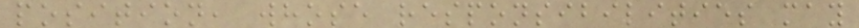position, whose responsibilities may
